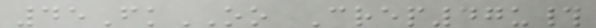45FkOO Crep47u#
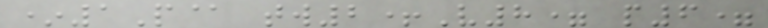*1P@ tw2+V8= p6=
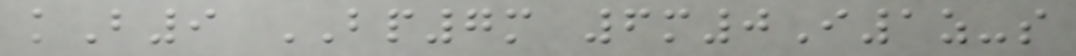kB9 BP7m 6m0I1z-s
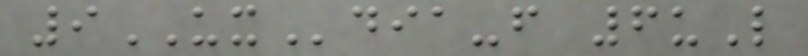9UXdia-f 6uL
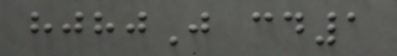hjhjJ cd1
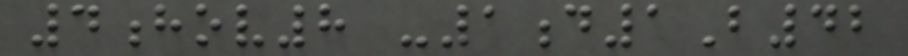4hov8 -1d1B42
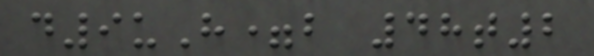d9uH=b 48t2
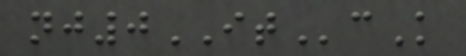nj0ITcK
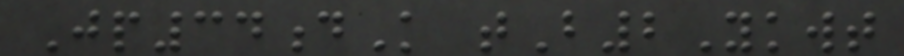Jp34dK tB2Ykwt
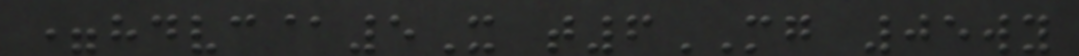=hdvc@5X t6MG 05wy
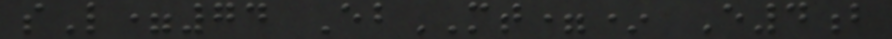sL=74 EbMT=* E4b
